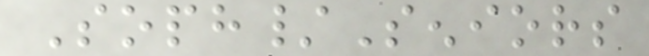Soph/Seniors
